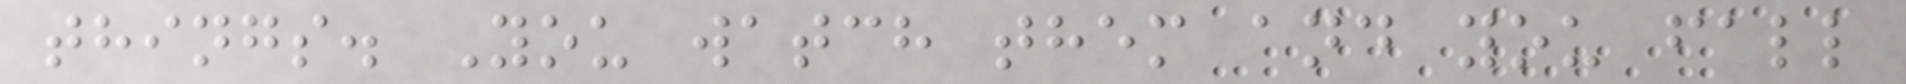things. You watch them and you fall
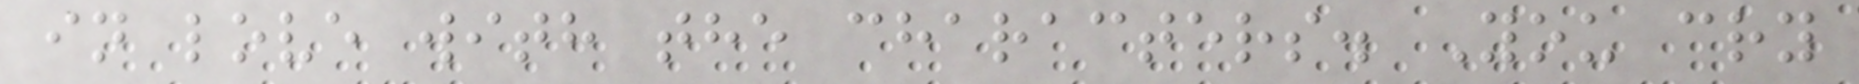in love with the characters. You cry
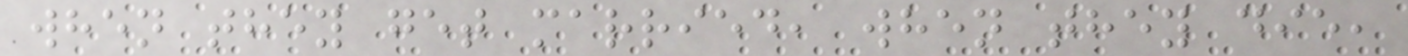when they get married, when they die,
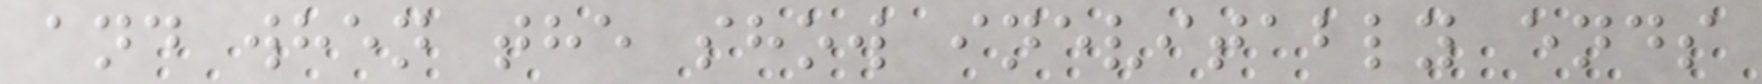and when the show inevitably ends
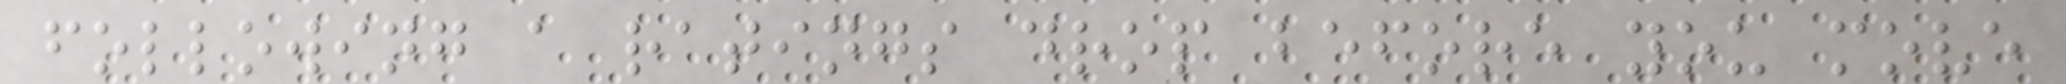following a ratings drop before you move
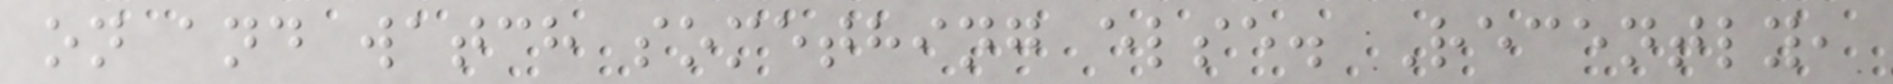on and watch something else. Recently,
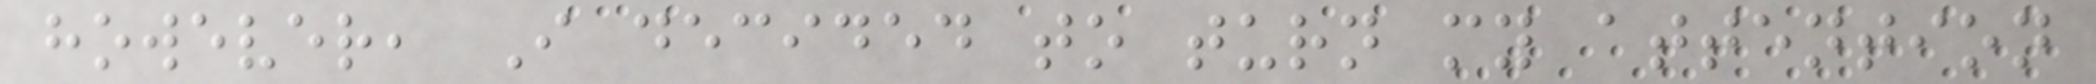however, I decided to turn my attention
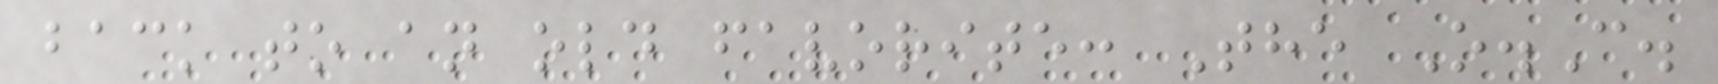back to an old favorite: The O.C.
